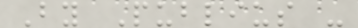By Publius -
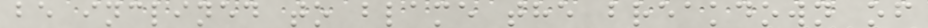be inclined to blame the breakdown of
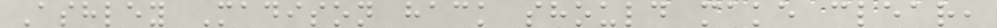Ashley Madison hack should make clear,
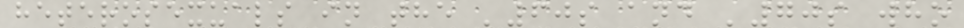heterosexuals in the '60s and '70s who
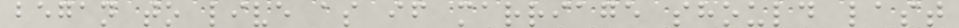began to live as if marriage should last
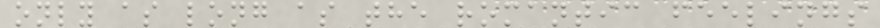only as long as the romantic feelings
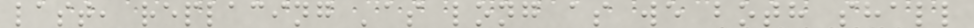last, replacing 'as long as we both shall
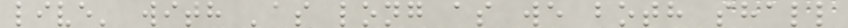live' with 'as long as we both shall
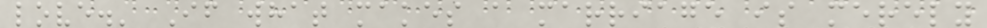love.' If what makes a marriage is merely
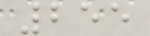255
